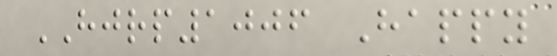HJRP1006 Happy
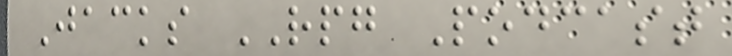Jacks RPG Podcast
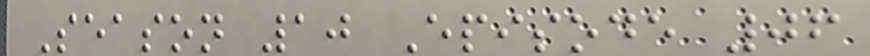Season 10 Episode 06
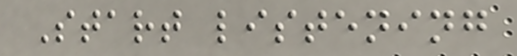Start listening
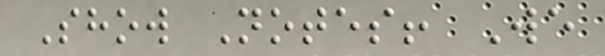Show Notes! We
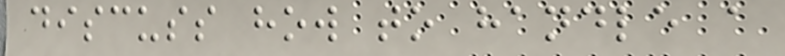discuss how to handle a
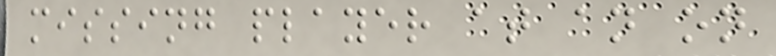missing player at an on
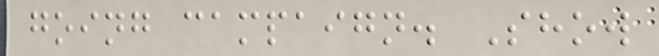going campaign. Show
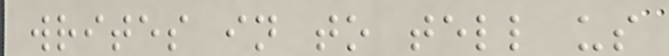writes in to tell us
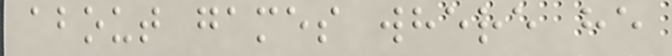about games where he
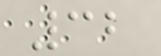32
